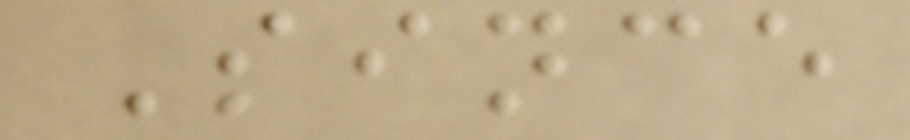Since
